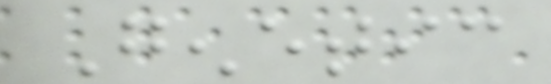Genetic
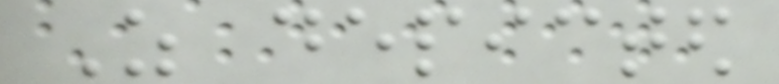As depicted
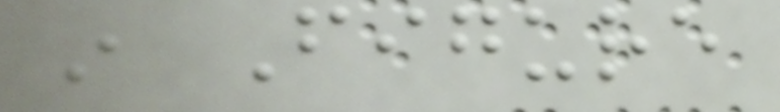in Figure
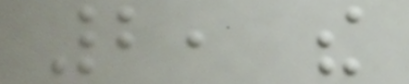2, the
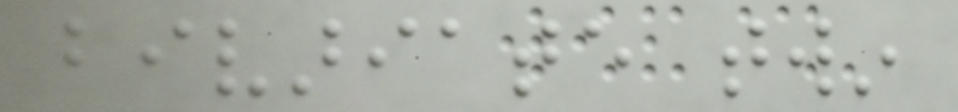bivariate twin
